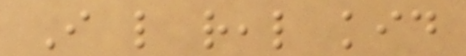I like real kid
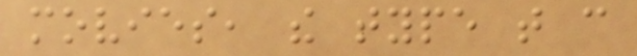movies, the type that can
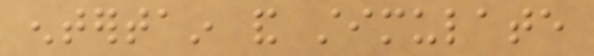entertain and stimulate
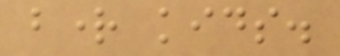bright kids.
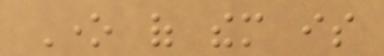One of them is
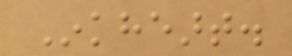Inkheart.
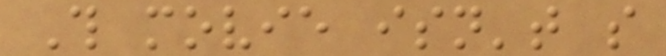This movie isn't so
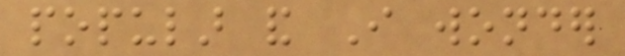popular and I wonder
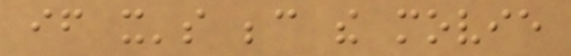if it's because the movie
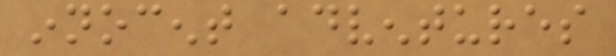innocent adventures
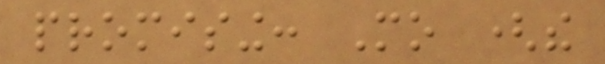promising: Mo (the
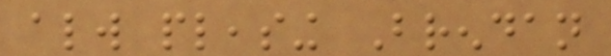always pleasing Brendan
